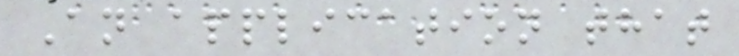An application that
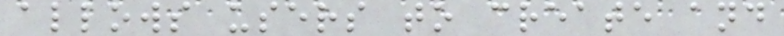allows users to create and
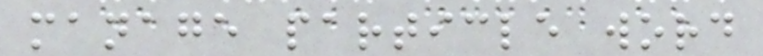manage particle word
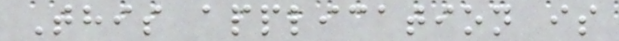This application is
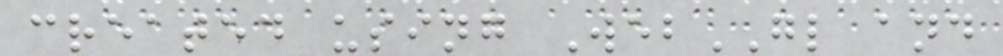created using WebGL and
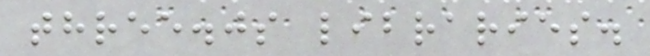three.js libraries.
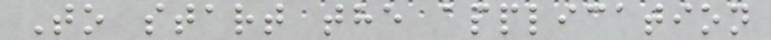To start the application
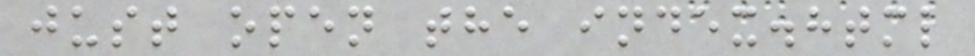just open the index.html
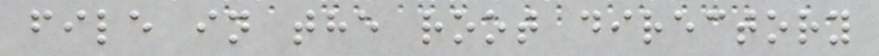file in the root directory
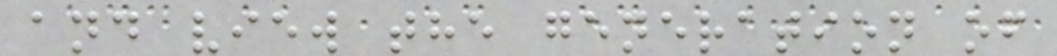and view the generation of
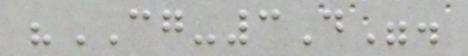"CG-3D".
